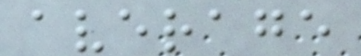average
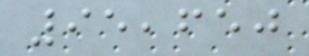95,650
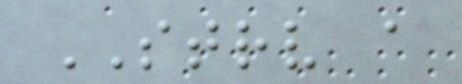STRV a
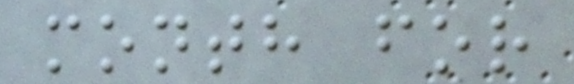month for
